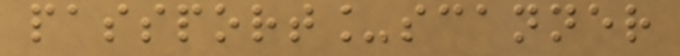passport_scanner
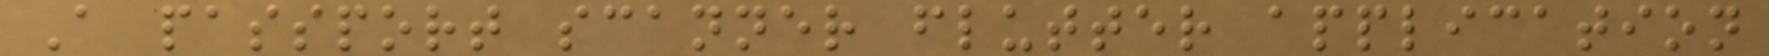A passport scanner flutter application
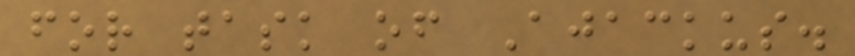for task of Ajackus.
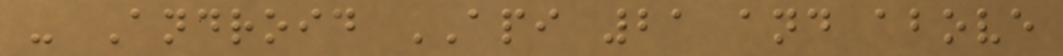- Android API 21 and above
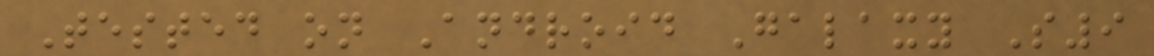Tested on Android Galaxy S9
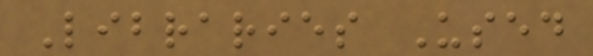Libraries Used
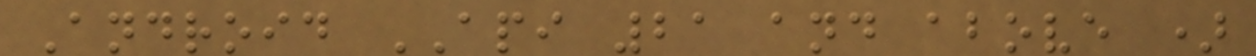Android API 21 and above )
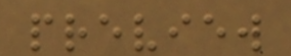preview
